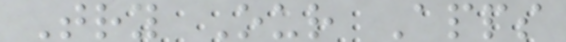Try Our Apps
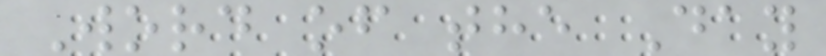Word of the Day
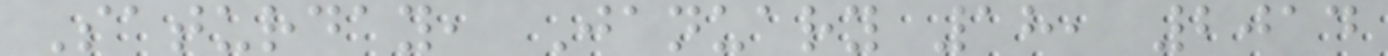Saturday, January 18, 2014
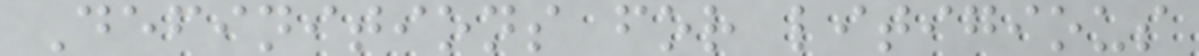Definitions for litigious
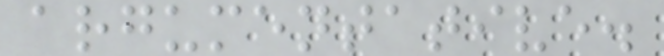argumentative.
